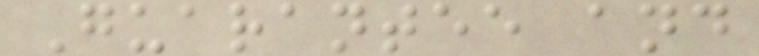Guarantee and
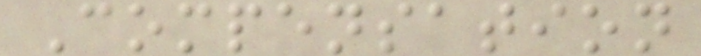Compensation
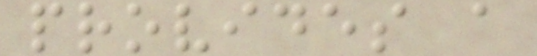provides a
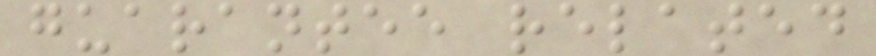guarantee related
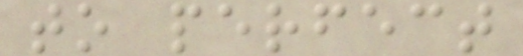to perfect
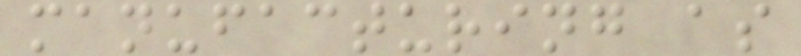manufacturing as
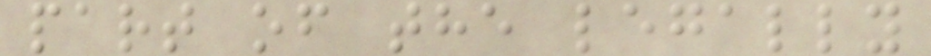part of the legally
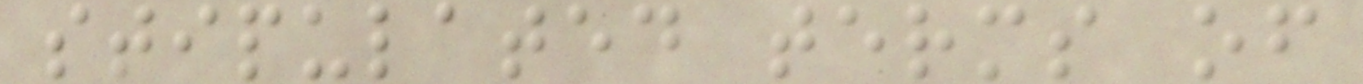stipulated terms of
